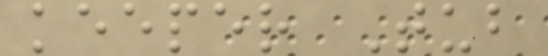keeper Tub
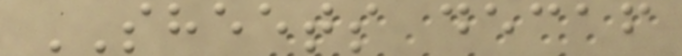SHEETS decaf
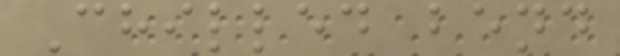Chilled bend
